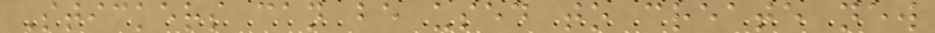Stickers can be used to create new
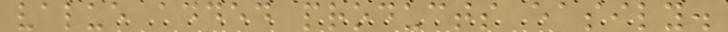value added products easily.
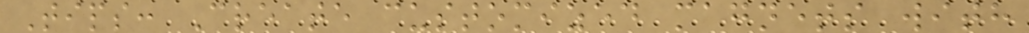Tips: Create customized magnets with
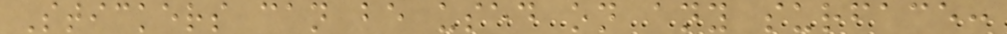Stickers can be used on any surface:
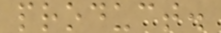product.
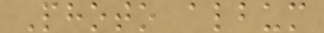Photo album
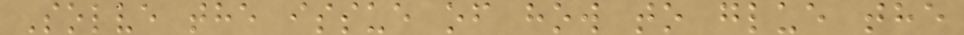Solve the issue of how to glue the
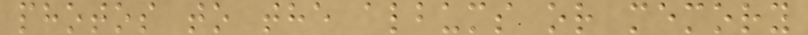photos to the albums or memory
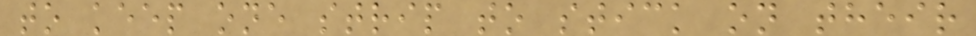to keep one strip to stick on their
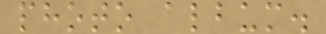photo album.
